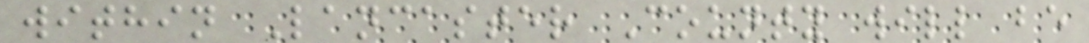within Lancaster County will be
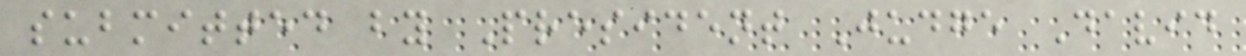submitted by President Judge David
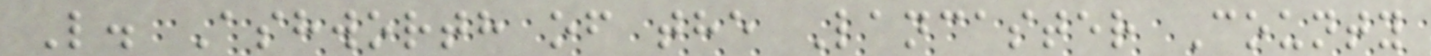L. Ashworth of the Lancaster County
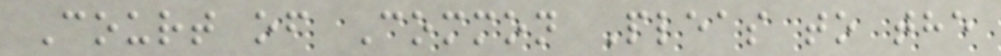Court of Common Pleas to the
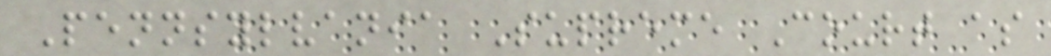Pennsylvania Supreme Court as
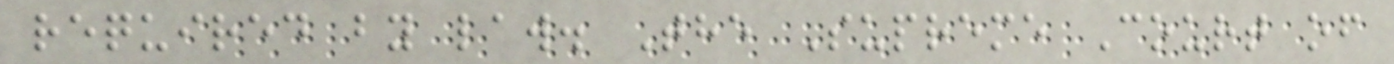required by law. The Supreme Court of
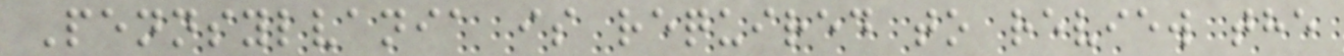Pennsylvania is required to review the
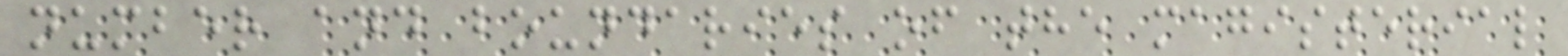number and boundaries of the magisterial
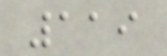119
